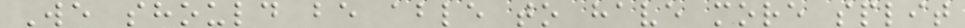We should be able to have more split
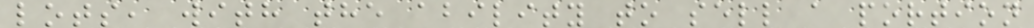lots, with the ability to sell a portion
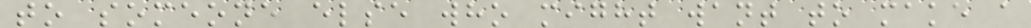to someone else who might want to make a
